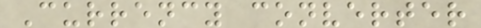Currency converter
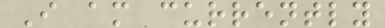I am currently
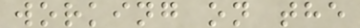working on the
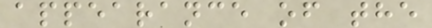appearance of the
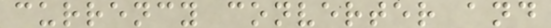currency converter and
